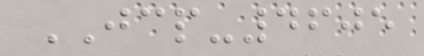JCP-4605
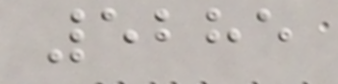5285
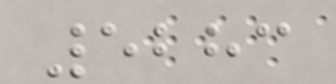5283
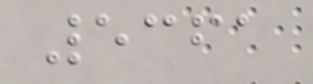5361
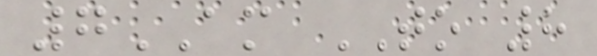7AM TO 8
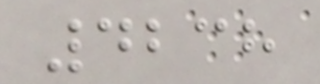4238
